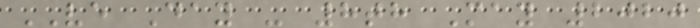VE Day - 8th May 2020
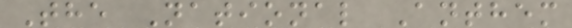The National Anthem
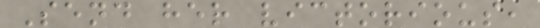Send her victorious,
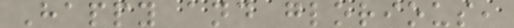Happy and glorious,
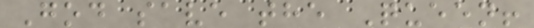God save the Queen!
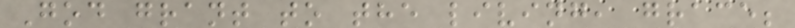God grant to the living, grace;
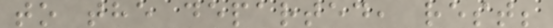to the departed, rest;
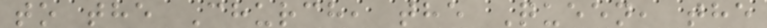to the Church, the Queen, the
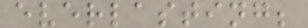everlasting;
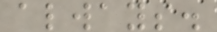always.
